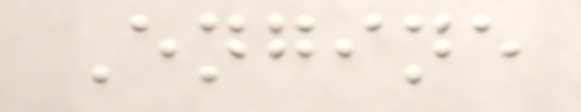Engine
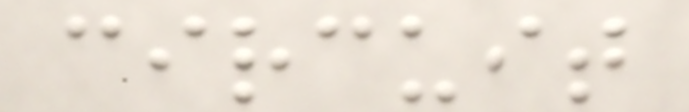circuit
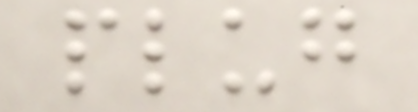plug
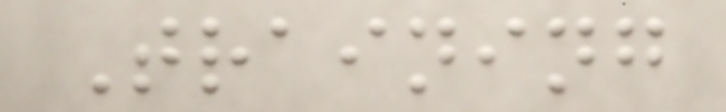Training
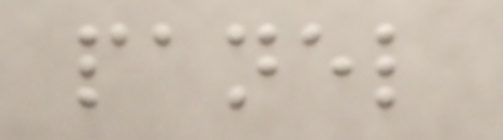panel
